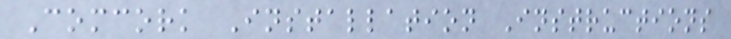Comcork Installation Instructions
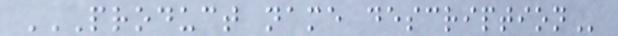PRODUCT NAME DESCRIPTION
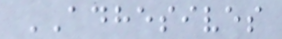ADHESIVES
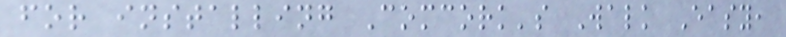for installing Comcork's Walk Easy,
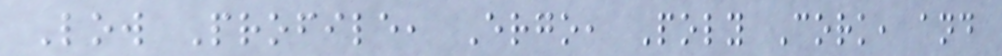Low Profile, Ergo, Poly Cork, and
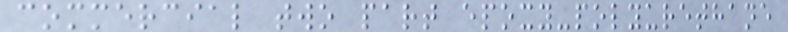commercial two part epoxy-polyurethane
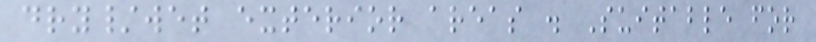dry/wet exterior areas . Suitable for
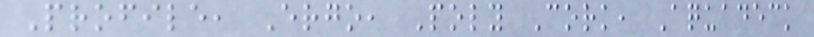Profile, Ergo, Poly Cork, Aquadeck
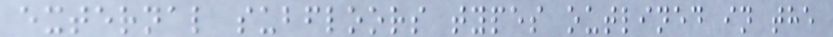external subfloors types outlined in the
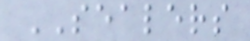SEALERS
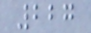227
